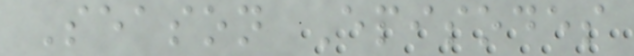Season Episodes
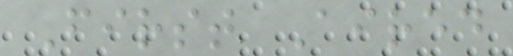First Aired
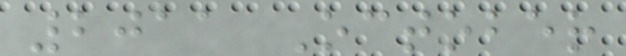2011 October
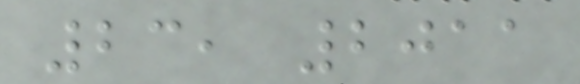23, 2011
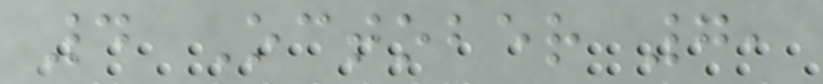4 October 7,
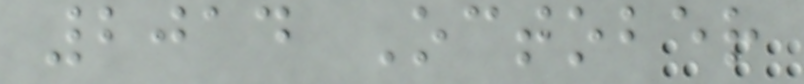2014 October
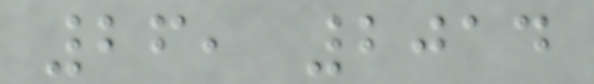26, 2014
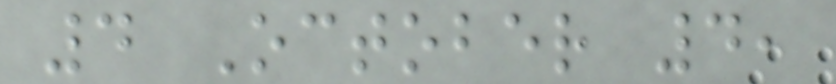4 October 4,
